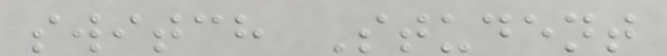switch Student
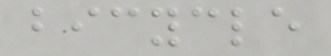bicycle
